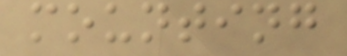mounting
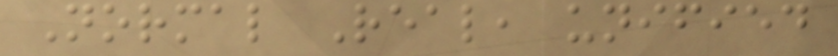Normal Real, unified
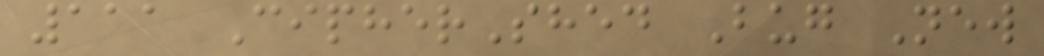111 CipherShed Bug New
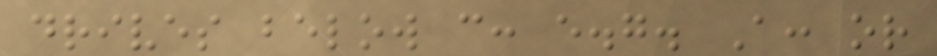drives below c: e.g. A: or
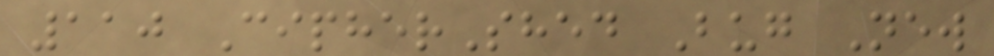110 CipherShed Bug New
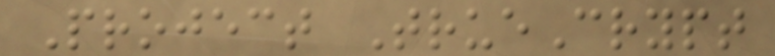Project TrueCrypt
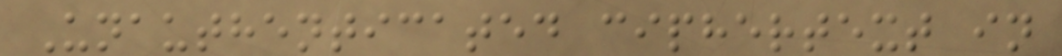Unauthenticated ciphertext in
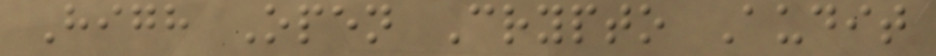High Open Crypto Audit
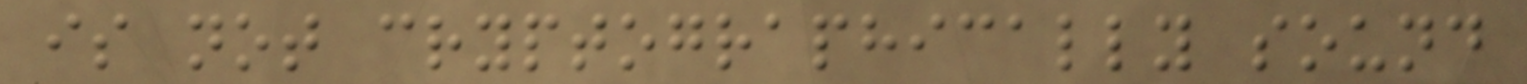is not cryptographically sound
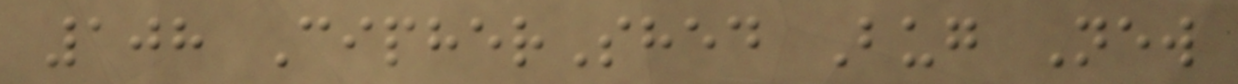108 CipherShed Bug New
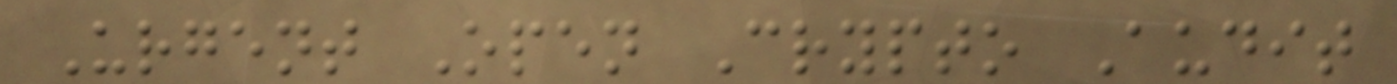Urgent Open Crypto Audit
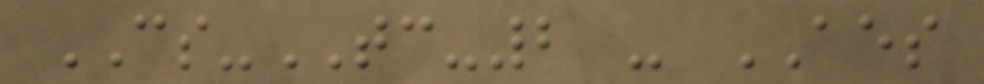CS-TC-2 - AES
